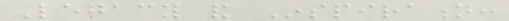Legacy and Inspiration:
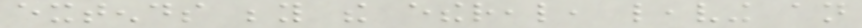extends beyond the ethereal, leaving an
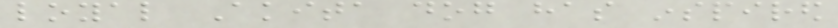loyal Akita dog has inspired
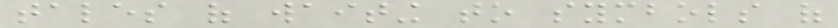tales of waiting to symbols of
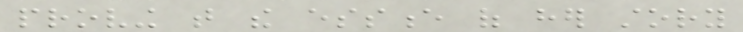proving that the essence of her story
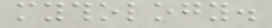mythology.
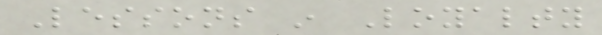Lessons in Loyalty
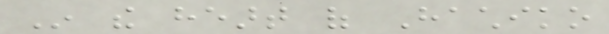In the heart of Hachiko
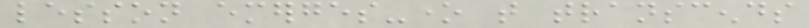lesson emerges-one that transcends
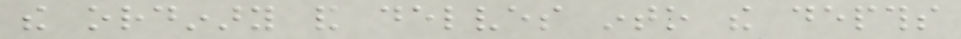the ordinary and delves into the depths
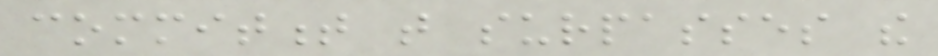commitment that surpasses the
